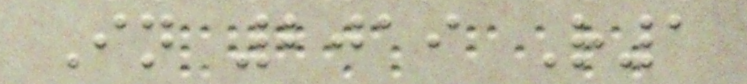In 2019 R1
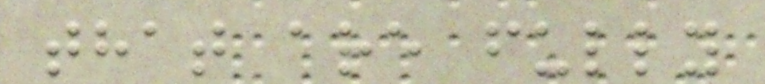that are fully
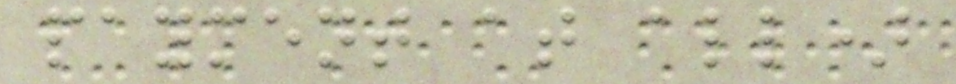payment at all)
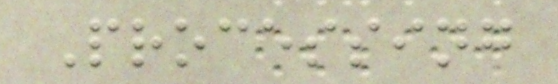Processing
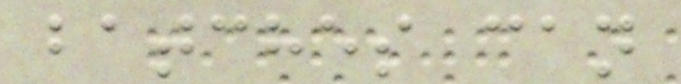batches can
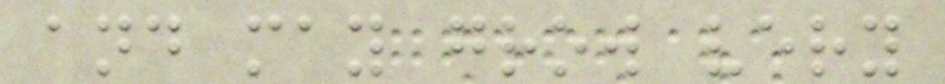and may grow very
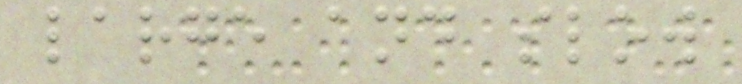large and slow
